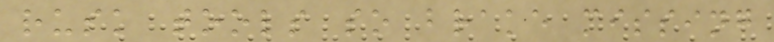rusk tools so brake missing
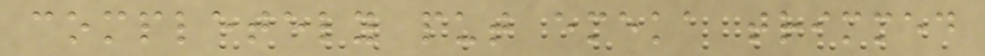completely put emeka trimmed
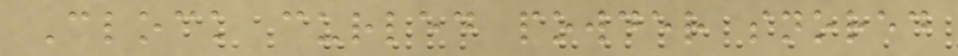Clock curled powder snored
